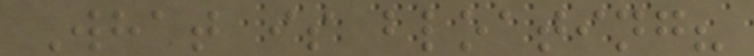What is bloating?
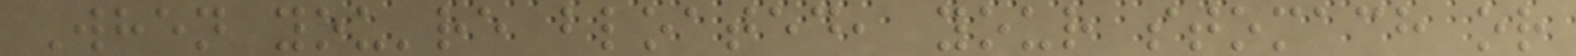When you're bloated, your stomach or
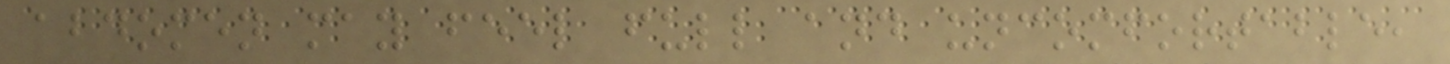abdomen may feel full and uncomfortable,
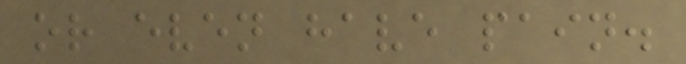or even have pain.
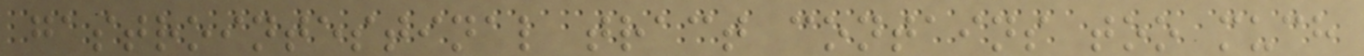gastrointestinal tract contains too much
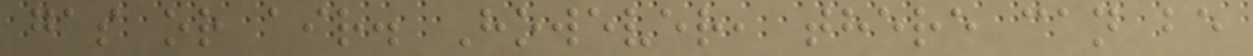gas or air. However, there can be
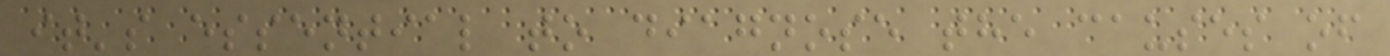it's essential to diagnose the causes of
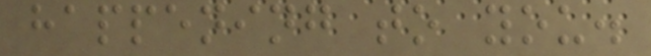happening to you.
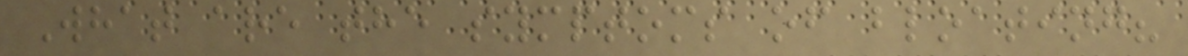What are the symptoms of bloating?
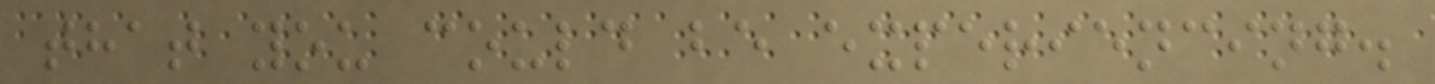that you could be experiencing.
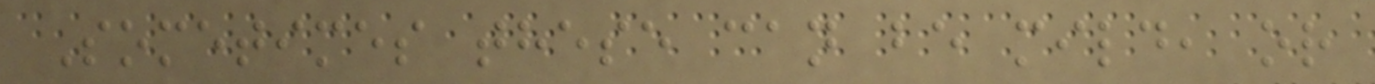Sometimes these can be mild, or
